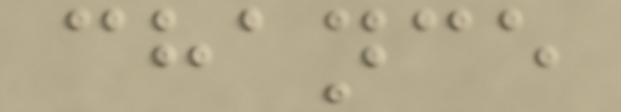chance
